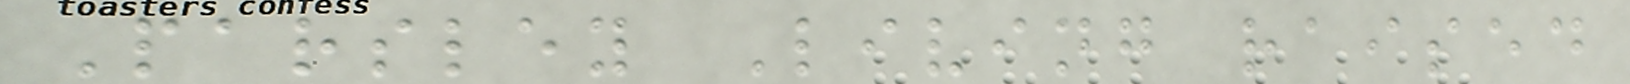Parsley Living raised
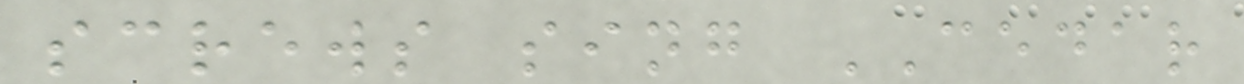screws sing CEDAR
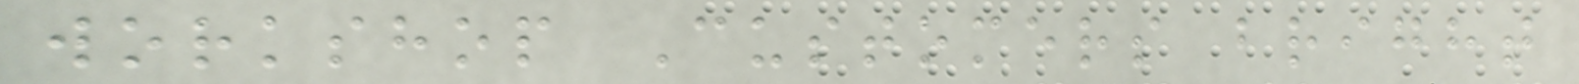workshop Customers bright
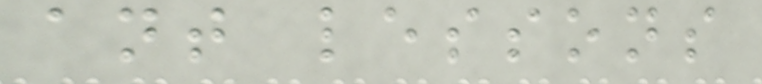ant lessons
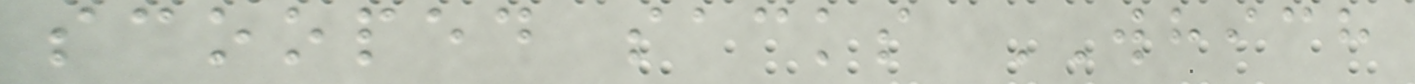scooped sacks WHICH
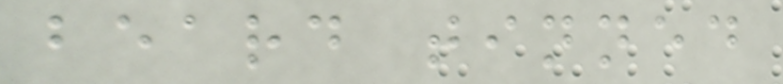beard tinned
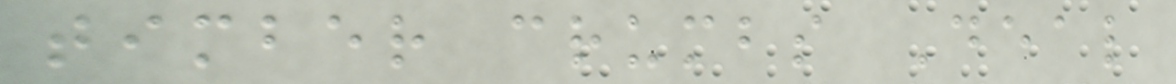timber crumbs Deal
